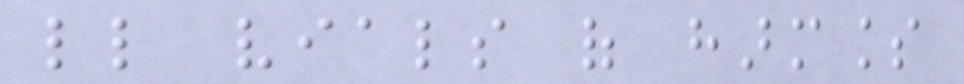little vials of harmless
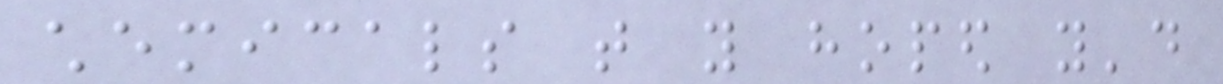chemicals that you hoped you'd
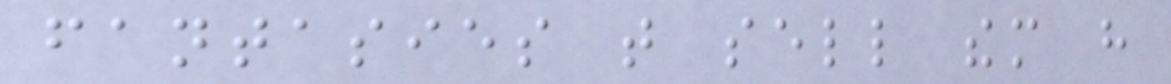fantasies that sell them have
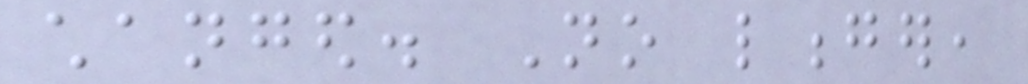changed. No longer,
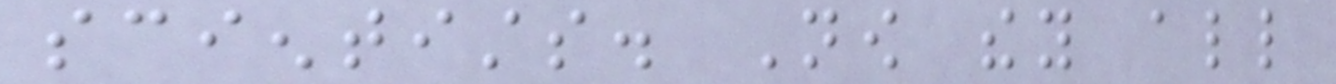scientists. Now they all
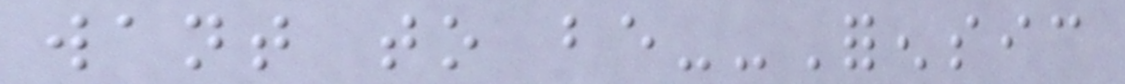want to be--Forensic
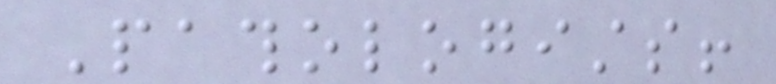Pathologists!
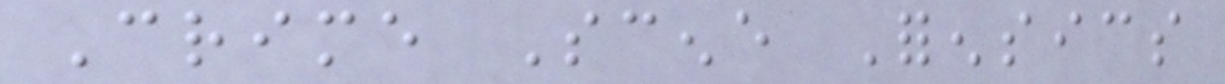Crime Scene Forensics
